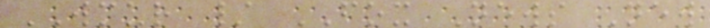WMUR / FOX News New
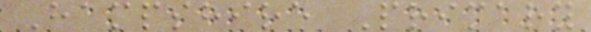Hampshire Primary
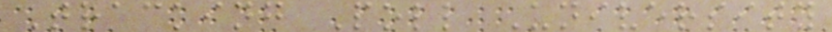Tracking Poll University
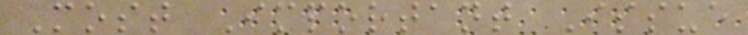Most Important Issue
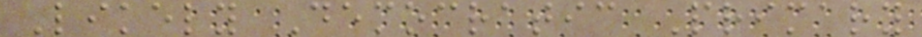Likely Democratic Primary
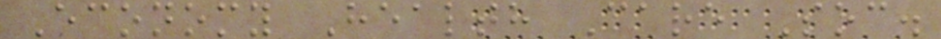Economy Health Care Soc.
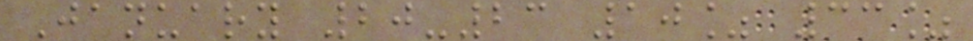January 20-23 10% 33%
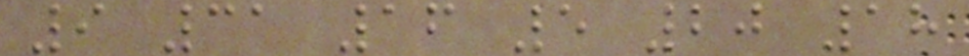9 31 16 5 20 18
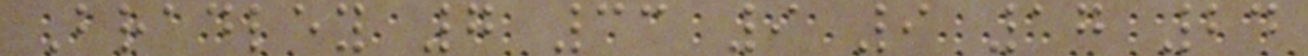Bradley 7 33 9 9 17 24
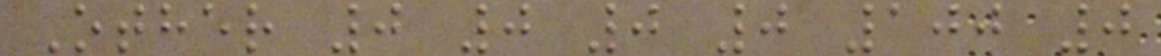Other 0 0 0 0 100 0
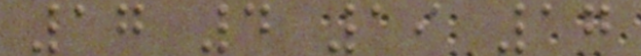17 4 19 17
